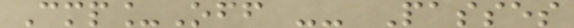Cmp_Off -- Passes
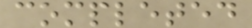completed
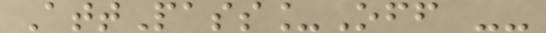AttPass_Off --
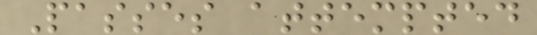Passes attempted
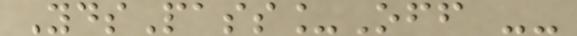YdsPass_Off --
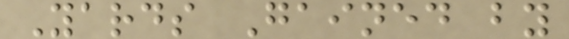Yards Gained by
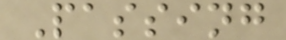Passing
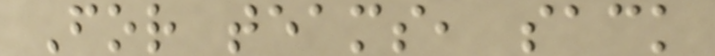For teams, sack
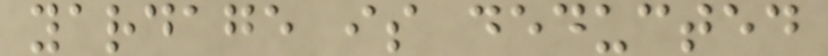yardage is deducted
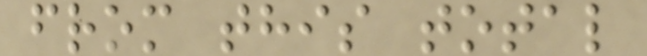from this total
